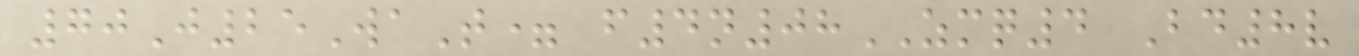70J25WaT= f4n08ZMQ4 Bd8v
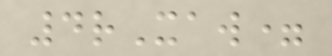4rXaw=
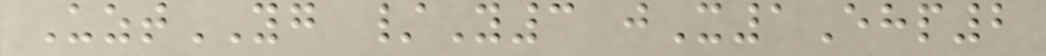UztYG /Y3 jX1Ehp2
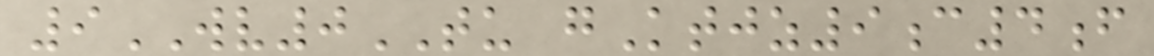9WV0TU gKtjz9c4f
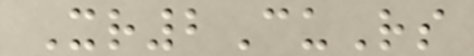Xr2CuRs
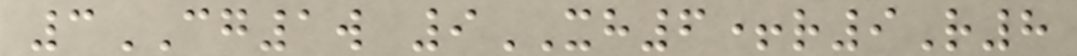3CG1w 9XH6+r9R8
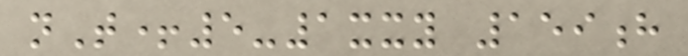nT+5-1xxy 159h
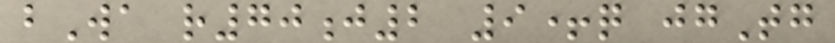bWa r70j2 9+q jgTg
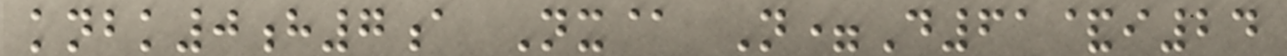knbk0h7a Nx@ N=D61&i24
